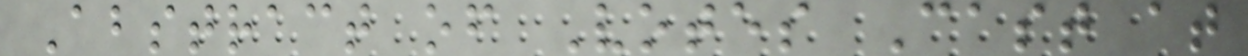Abstract of Votes Cast at
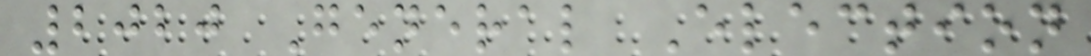2020 General Election
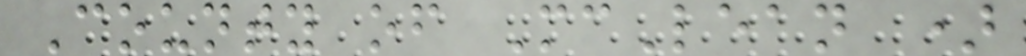County of McLean )
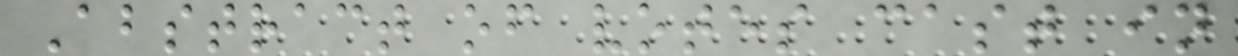Abstract of votes cast in
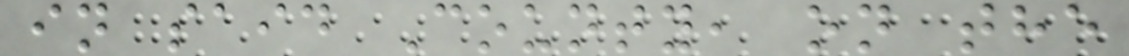in said County, on the
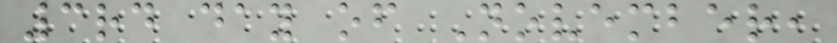3rd day of November,
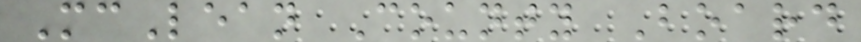McLean County Board
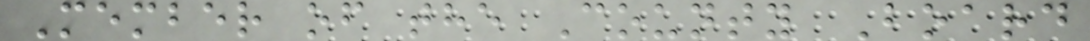Member of the County Board
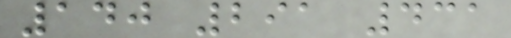140 291 431
